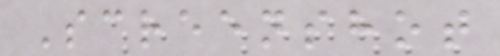Screenshot
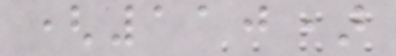(110)
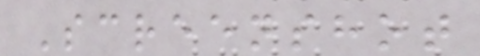Screenshot
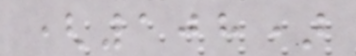(108)
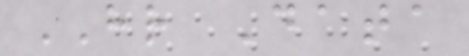HR Data
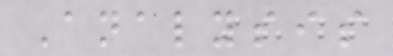Analysis
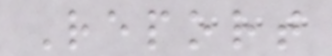Report
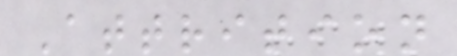Attrition
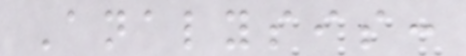Analysis:
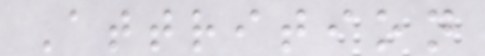Attrition
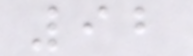92
